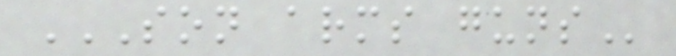SON ARMS GUNS
